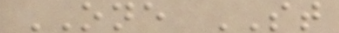ONE ST
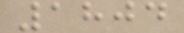1804
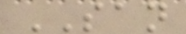SAN
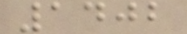1402
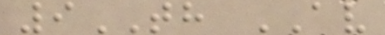9TH AV
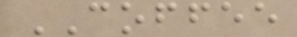COFFEE
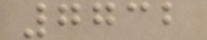7732
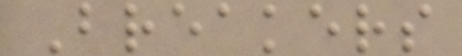Breakers
